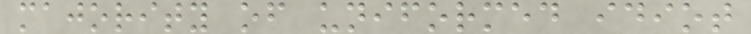majority of uniformed idiot
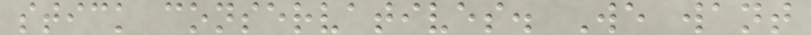stick conservatives. We want
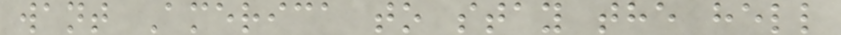want America to stay the hell
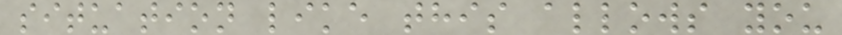situation like this allows you
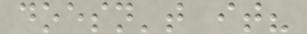doesn't it?
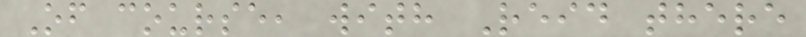Of course, with Reid there
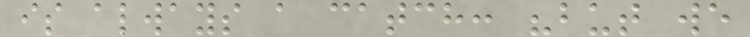is always a catch: "but we
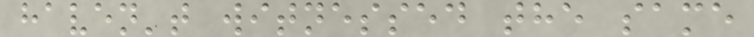haven't witnessed the same
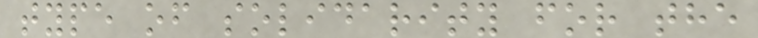type of solidarity for the
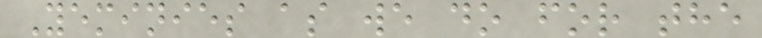Yeminies as we do for the
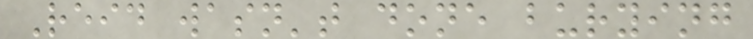Reid wasn't done burying
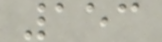153
